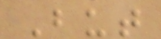But
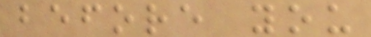before you
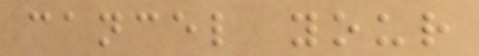cancel your
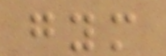gym
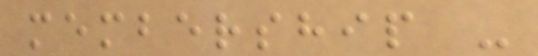membership -
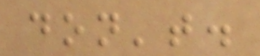don't.
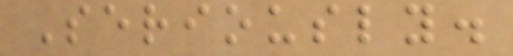Seriously.
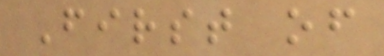First of
